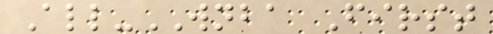All-WNBA First
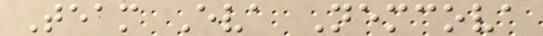Team Eva Nemcova
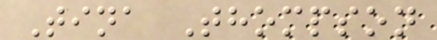Tina Thompson
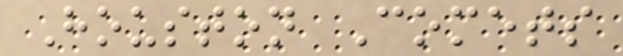Houston Comets
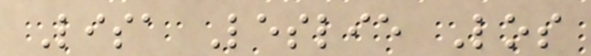Lisa Leslie Los
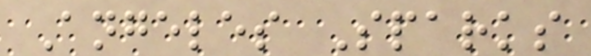Angeles Sparks
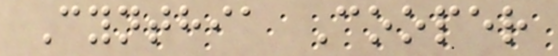Cynthia Cooper
